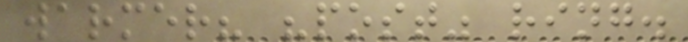warmer? "post" ring.
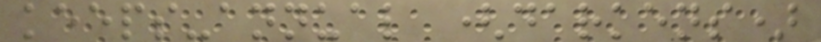keeps-annual (darkens)
